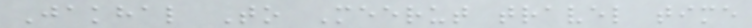Jakhal To Meerut travel time
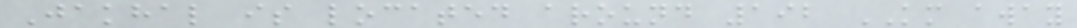Jakhal is located around 192 KM away
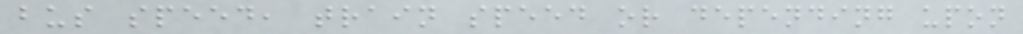bus speed, train speed or depending upon
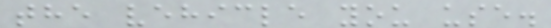the vehicle you use.
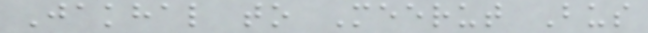Jakhal to Meerut Bus
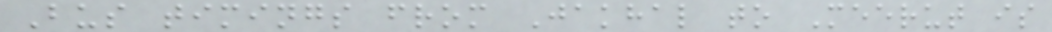Bus timings from Jakhal to Meerut is
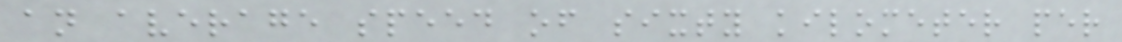an average speed of sixty kilometer per
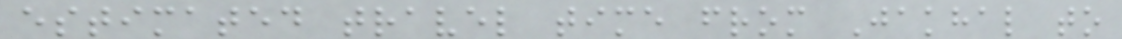estimated travel time from Jakhal to
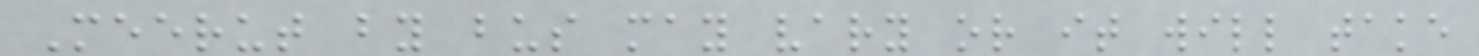Meerut by bus may vary or it will take
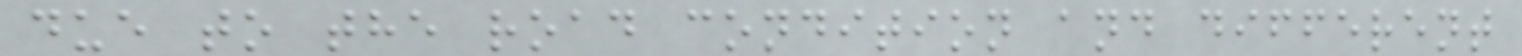due to the road condition and different
